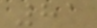81
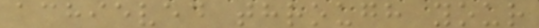achieved through your
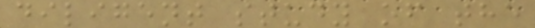diligent study of the
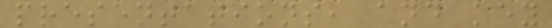presentations, and key
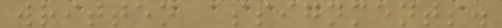written assignments.
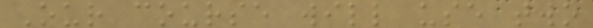Our course will use two
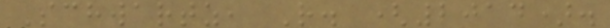Schwartz, R. (2014).
